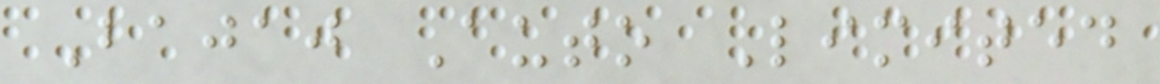Bajaj Auto Limited
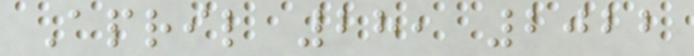April 28, 2022
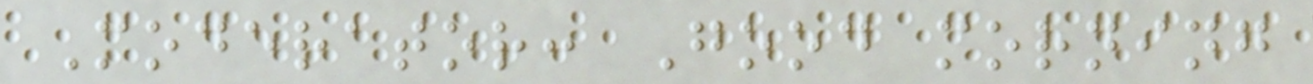Moderator: Good morning
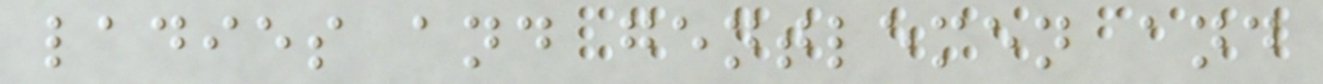ladies and gentlemen and
